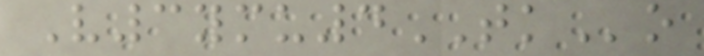V3ymu4TKo
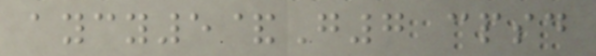aycy5&G7 cpsd
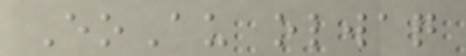EoAu olwaq
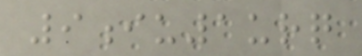9iu1urq
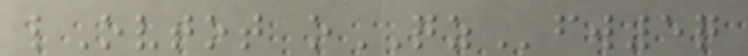lOvtot oQZfw5q
